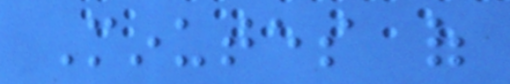Minutes of
